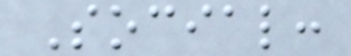Social:
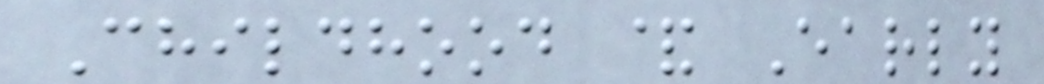Childhood & Early
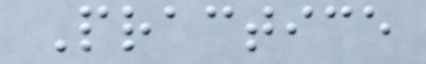Practice
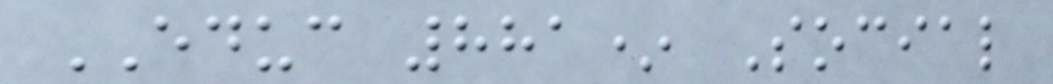EDUC 881* Social
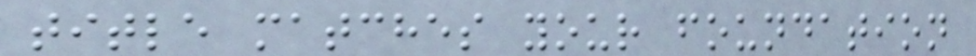title matches your foundation
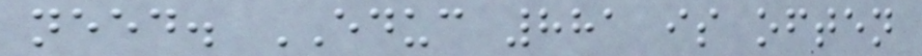need. EDUC 881 is often
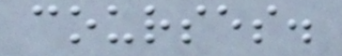courses.
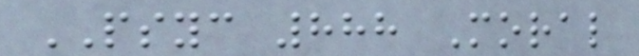PSYC 888 Moral
